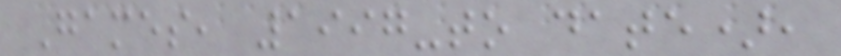Games, 1997-to date),
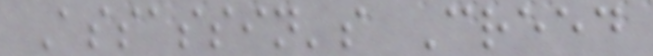Assassin's Creed
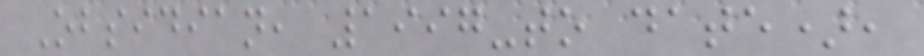Obsidian, 1997-to date),
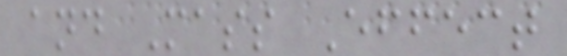and Mass Effect
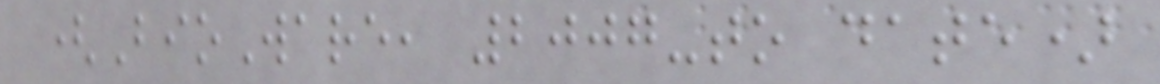(BioWare, 2007-to date)
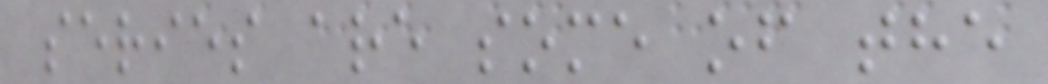series are some of the
